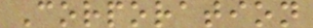Corporation
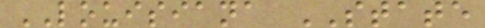LOUISIANA STATE
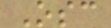Osc
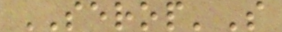SEROP'S
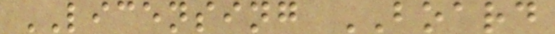LICENSING BOARD
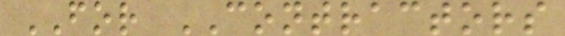FOR CONTRACTORS
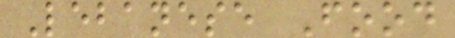Lebanese Food
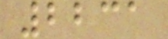2231
